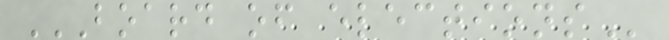BOARD OF ELECTIONS
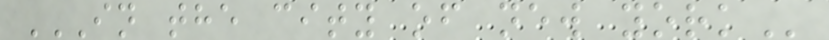IN THE CITY OF NEW YORK
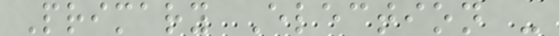Primary Election -
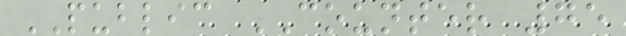PUBLIC COUNTER 75
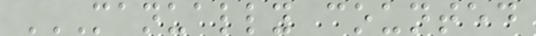MANUALLY COUNTED
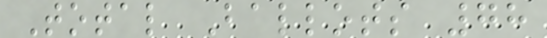Total Ballots 78
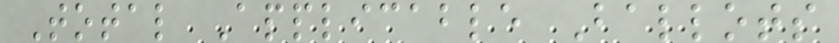Total Applicable Ballots
